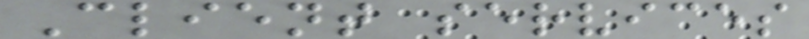Client services
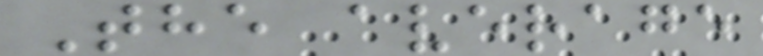The average
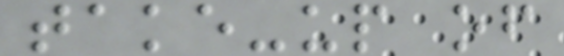take-up of
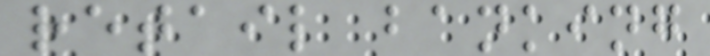retail banking
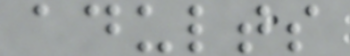adults
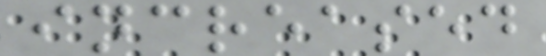increased
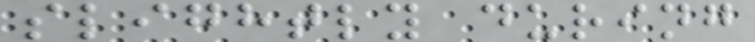slightly during
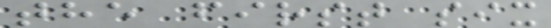the first six
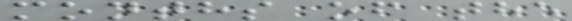months of the
